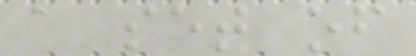a set of
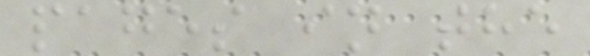pages in the
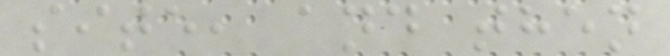site, and then
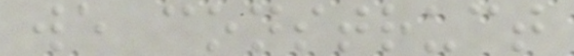we construct
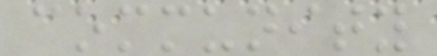community
